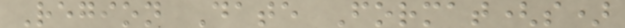Region Date Format(s)
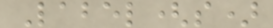Label(s)
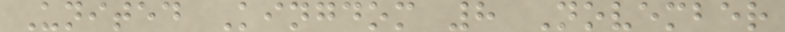United Kingdom 8 November
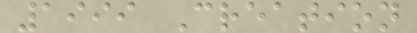1999 Creation
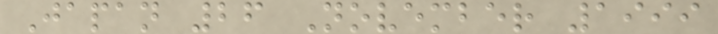Japan 26 November 1999
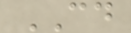CD
